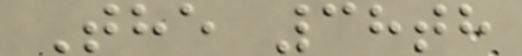The 38th
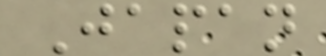Japan
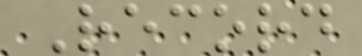Record
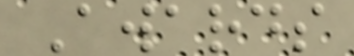Awards
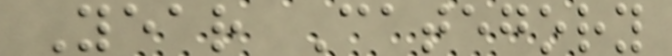Year Category
